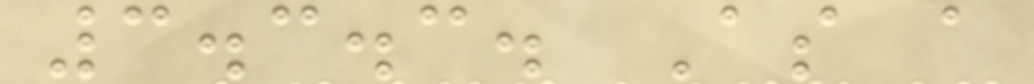3.3.3. As a
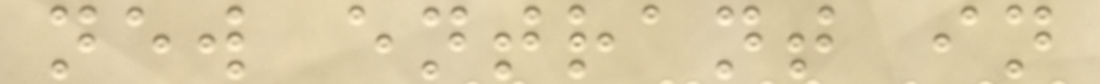new entrant in
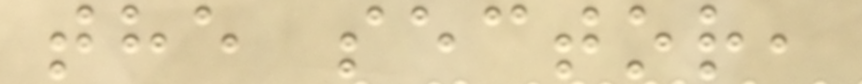the sector,
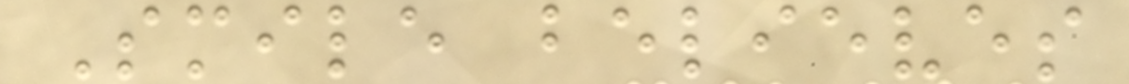Smile believes
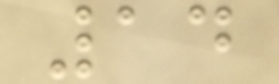14
